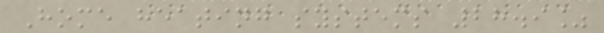Home heating systems 28.9%
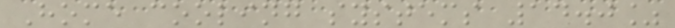Home cooling systems 14.0%
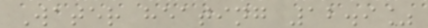Water heating 12.9%
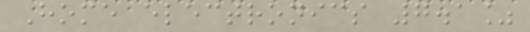Home electronics 7.1%
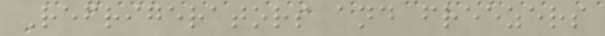Refrigerators and freezers
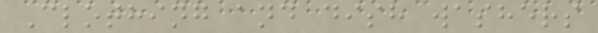Clothing and dish washers
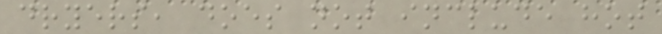dryers, does not include hot
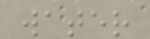water
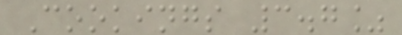Cookings 3.7%
